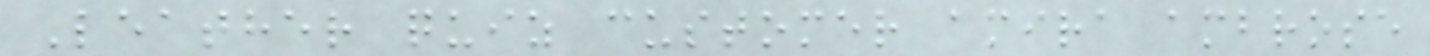Leather quiz customer amira ambrose
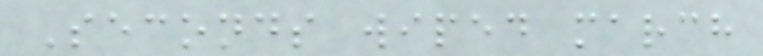Seconds wiped march
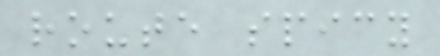route spicy
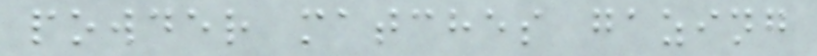powder matches gazing
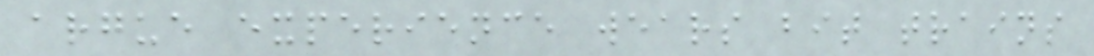argue experience wears bit trains
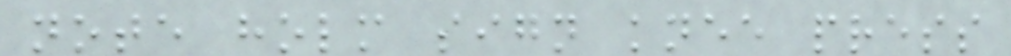note holm sign knee press
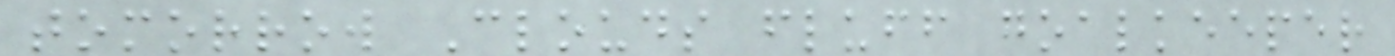tomorrow Clouds fluff goalkeeper
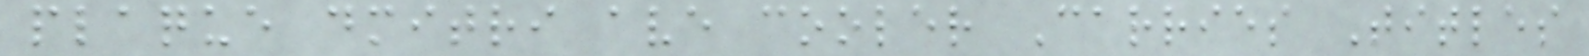plaque dmitri ave cooler Carries Titles
